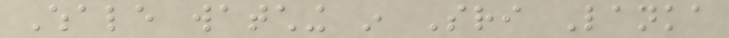Whale watching in Sri Lanka
